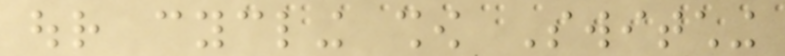our cycling show Switching
